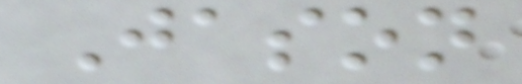Jason
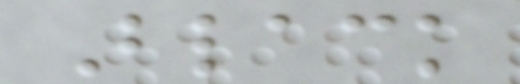Black
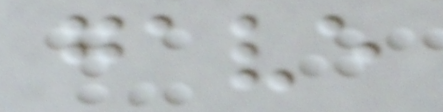gave
